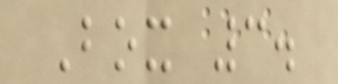Box 3.
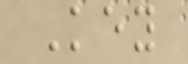Key
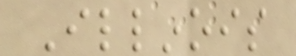Illinois
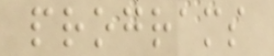programs
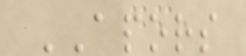APORS
